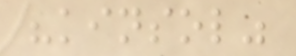"kinsol"
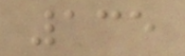135
